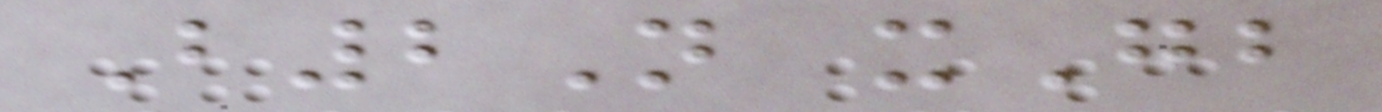B2N xGb
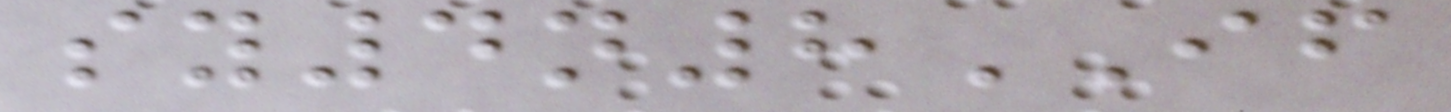sy4n8IF
